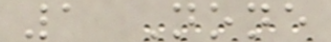1 None
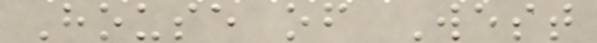House of West
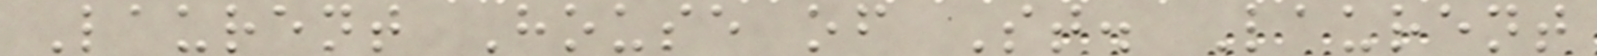Laurent House of St. Laurent
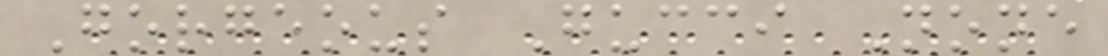Gorgeous Gucci None
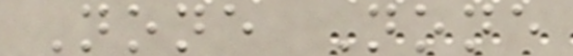None None
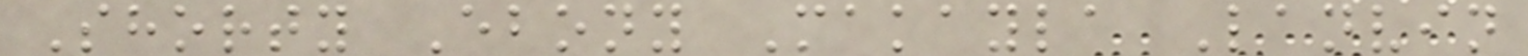Shorty Ebony Makayla Lanvin
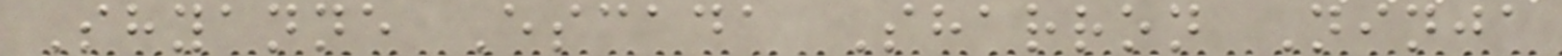Shyanne Escada Sharron Ninja
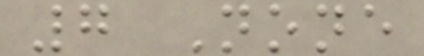7 None
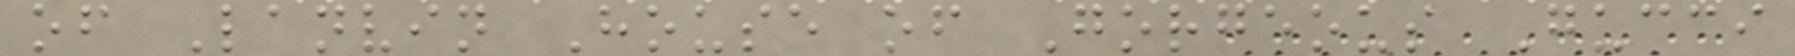of Lanvin House of Gorgeous Gucci
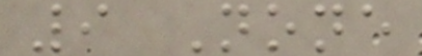9 None
